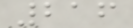216
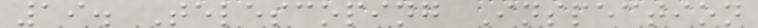19. Telescoping Inspection
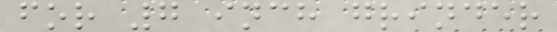for 7 inch grinder
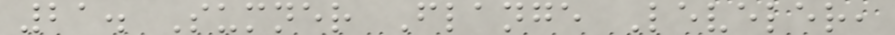21. Sumner Flange Leveler,
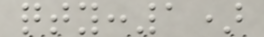qty:1)
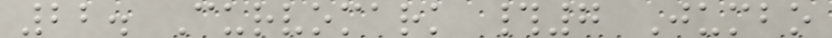22. Curvomark #7 Jumbo
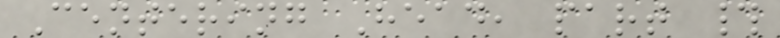Centering Head, part #
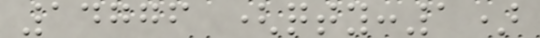14776 (qty:1)
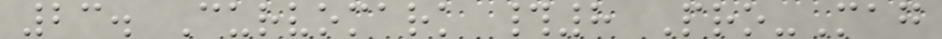23. Curvomark #8 Pro-Mag
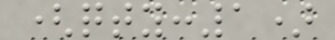(qty:1)
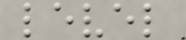level
